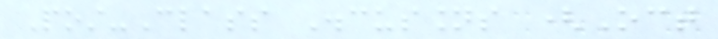Post-Class Discussions (Oct
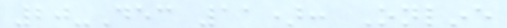20-Dec 11): Online
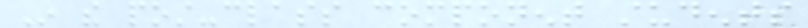In the post-class component students
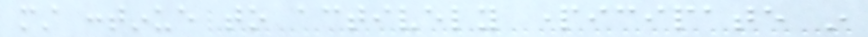must continue to actively participate in
